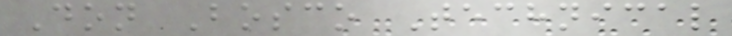Don Bosco Technical
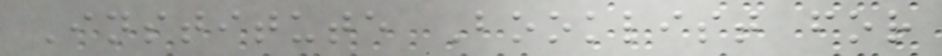Institute Booklist for
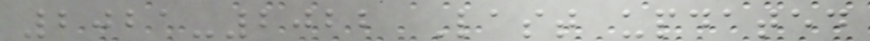2021-2022 Last updated
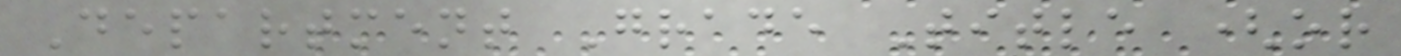Department Grade Title (or
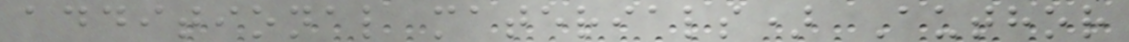additional materials) Author
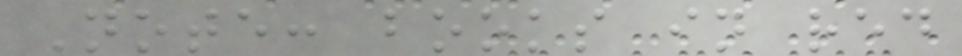Note: books in red
